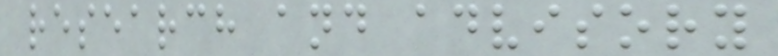research and advisory
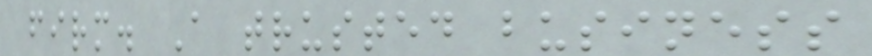firm. A trusted business
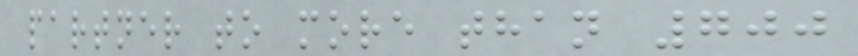partner to more than 700
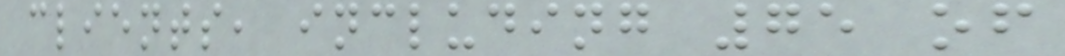clients, including 75 of
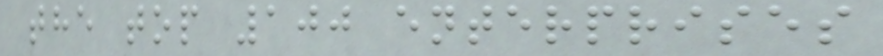the top 100 enterprises
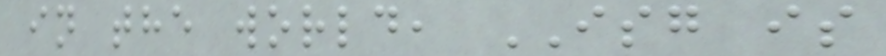in the world, ISG is
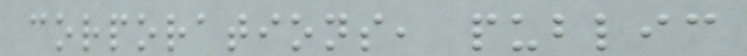corporations, public
